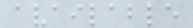available
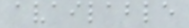available
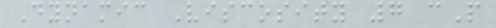Dynamic Viscosity 7 cP
